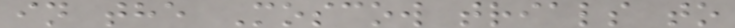in the Moscow trials to
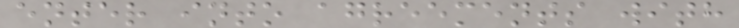enter into agreements with
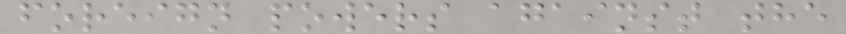foreign powers against the
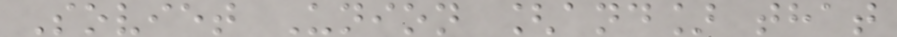Soviet Union [and] that
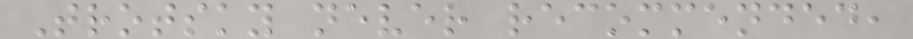Trotsky never recommended,
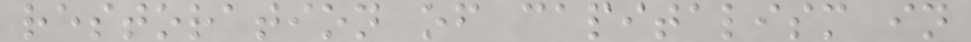restoration of capitalism in
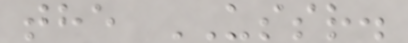the USSR.
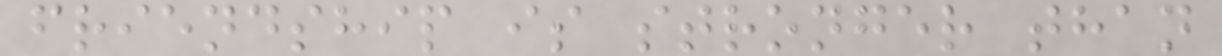friendship is stronger than
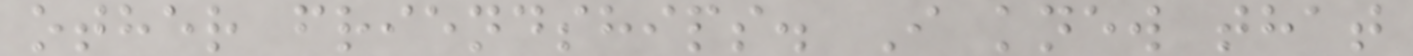other friendships. I knew that
